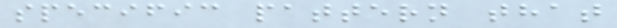specific pattern that
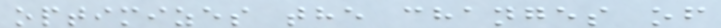optimizes the changes of
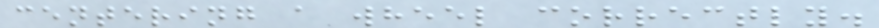centering a wheel correctly.
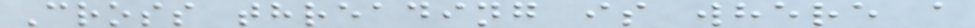Cross threading is where a
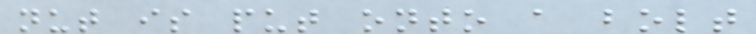nut is put onto a bolt
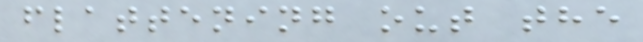flattening out the
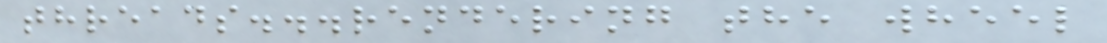threads...rendering the wheel
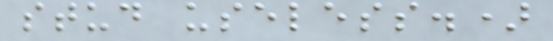stud useless.)
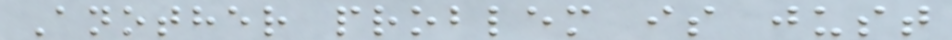Another problem is just
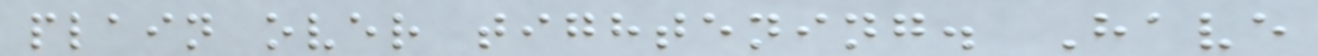plain over tightening. Have
